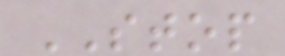STOP
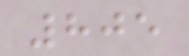805
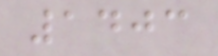1403
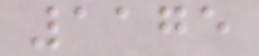1175
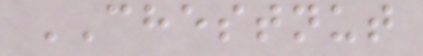CHESTNUT
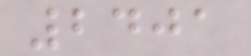2401
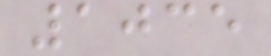1035
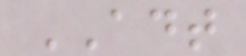ADT
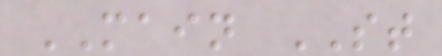MAIN ST
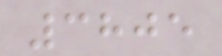3805
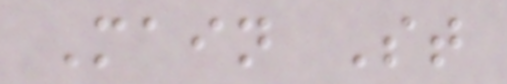Main St
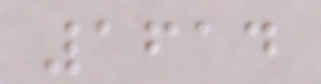1614
